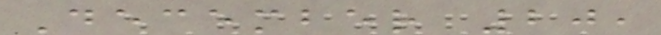December 20,
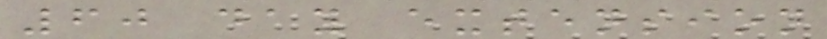60 day extension
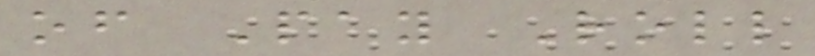of Pay Roll
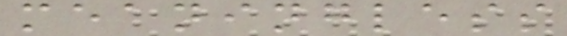meaningless
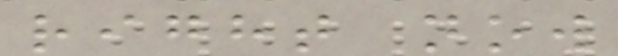right now
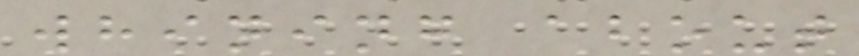whining about
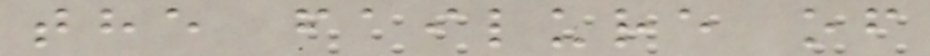the failure of
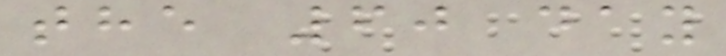the 60 day
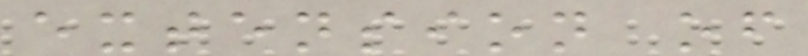extension of
